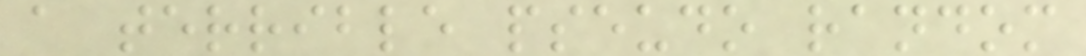a terrible pseudo random
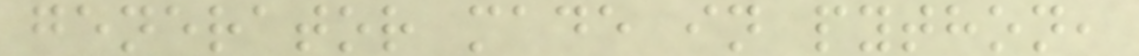generator made in python,
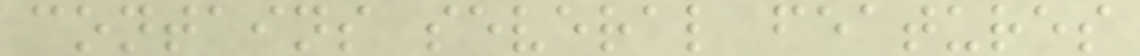contains several features
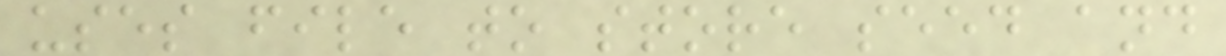uses file to store seed and
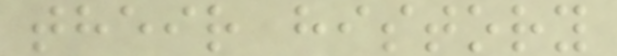their history
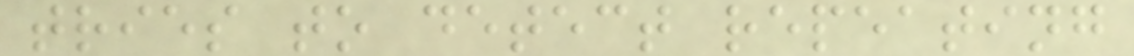tries to detect repeating
